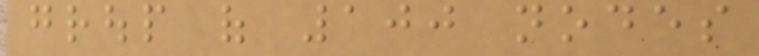group of 100 nodes
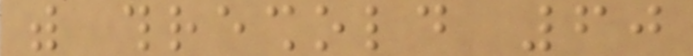with threshold 60
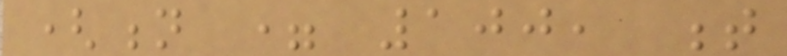(n = 100, t
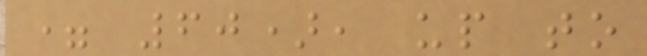= 60), up to
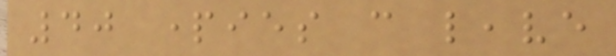40 parties can leave
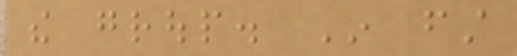the group. In first
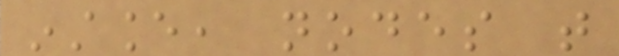instance, nodes that
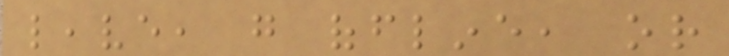leave, go offline, or
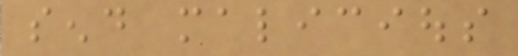send malicious
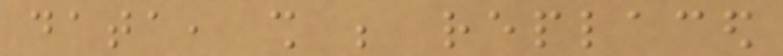data, shall be replaced
